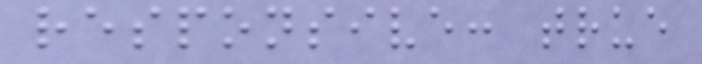responsive: true
